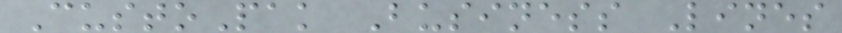CustoPak Business Lines
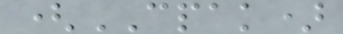(CPAK)
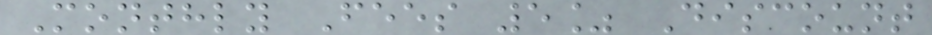Monthly Fees 5% Discount
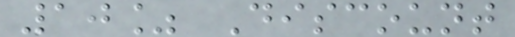10% Discount
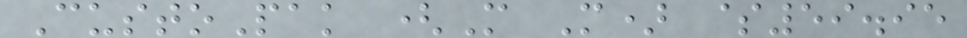CustoPak (M M) $59.95
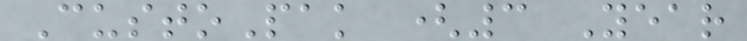CustoPak (3 Year
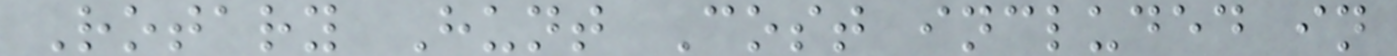Rotary Hunt Cost included in
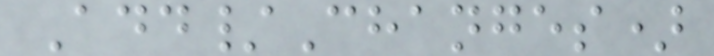Add/Changes)
